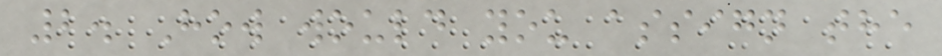2. How would you assign the
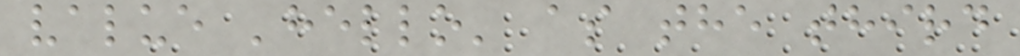value 'hello' as the third
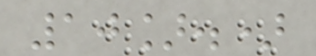10].)
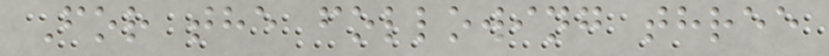For the following three
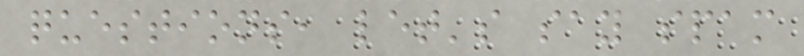questions, let's say spam
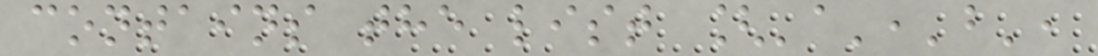contains the list ['a','b',
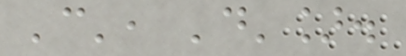'c', 'd'].
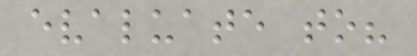evaluate to?
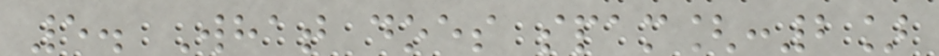5. What does spam[:2]
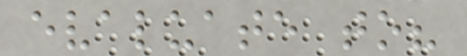evaluate to?
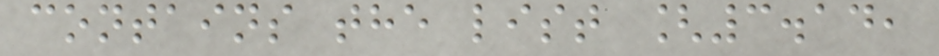contains the list [3.14,
